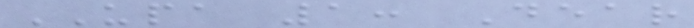UPA 1: Dear
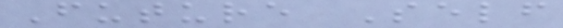Future Self
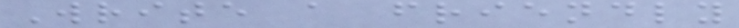Write a friendly
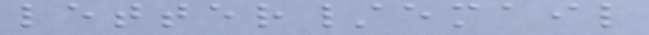letter/email
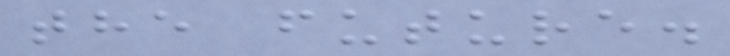the future.
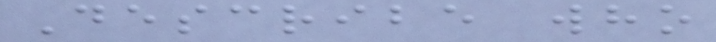Describe who
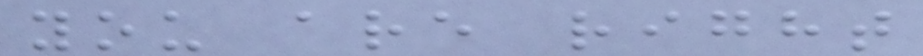you are right
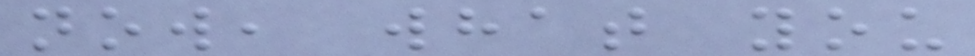now, what you
